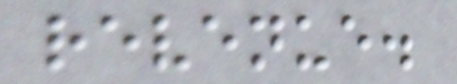revenue.
